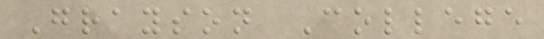Grayson College
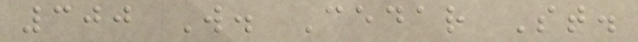300 W. Cedar St.
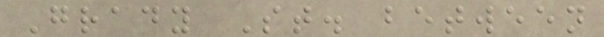Grady St. between
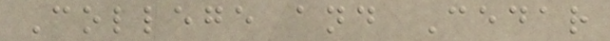College and Cedar
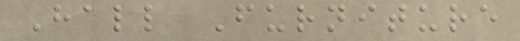Hall Furniture
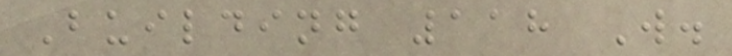Building 118 W.
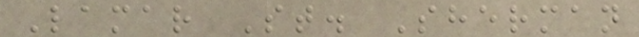Lamar St. Sherman
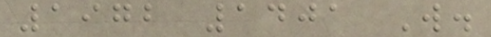1972 1401 W.
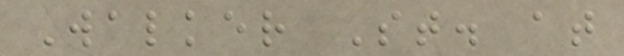Walker St. at
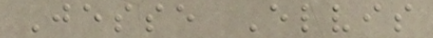Jesse Elvis
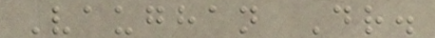Vaughan Dr.
